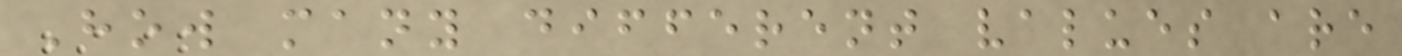How many different values are
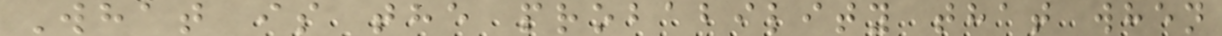What is the probability that when
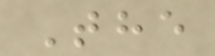The
